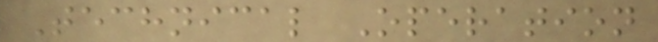Technical Operation
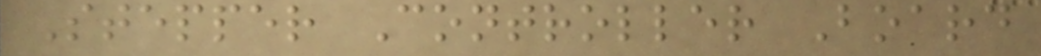Stepper Controller Board
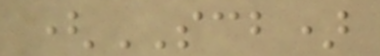(SCB)
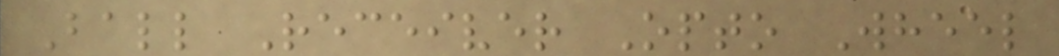Ball Receiver Opto Wheel
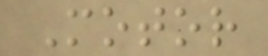Motor
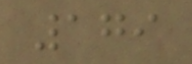179
